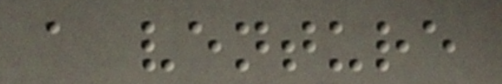a venture
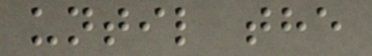until the
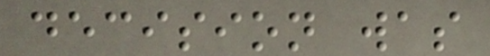decision was
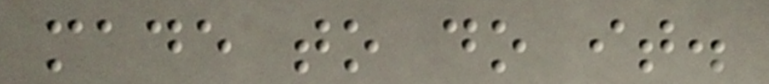made to do it.
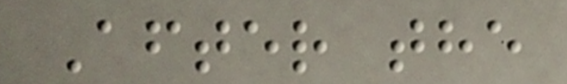After the
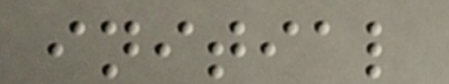initial
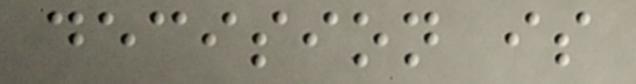decision is
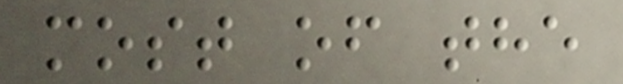most of the
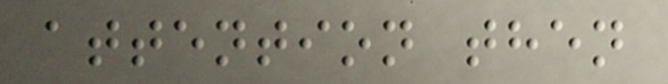attention then
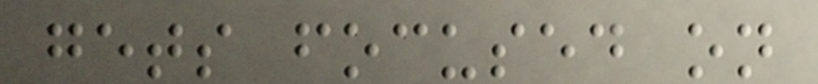gets focused on
